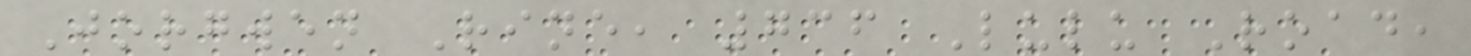Jorgwen Rine, 736 Lulu Road,
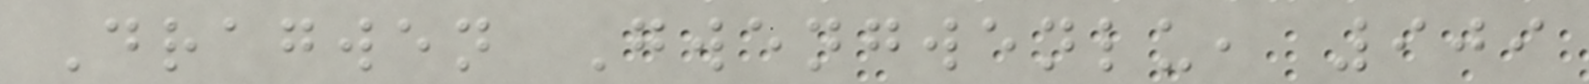Dragwen Gwengwenlu, 909
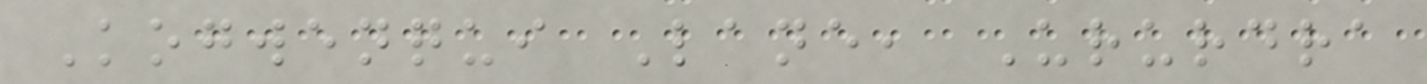Kogwenqui Lane, Ururdra
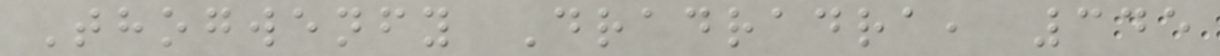Thogwenfy Dradradra, 345
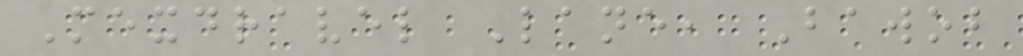Mexdravel Lane, Bawob
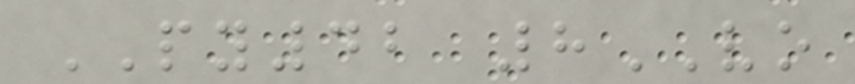PY42 8VO
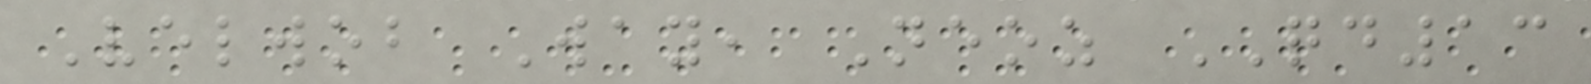Velwob Way, Neoz QD13
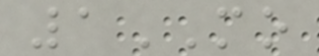1MO
